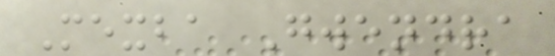Mexba Gwendra
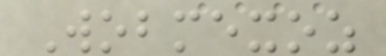Wobmexoz
